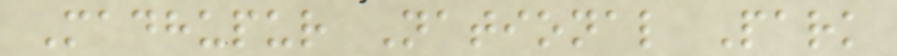Madhupur National Park
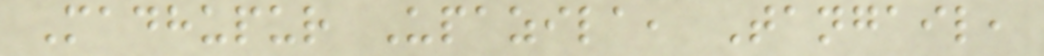Madhupur Upazila, Tangail,
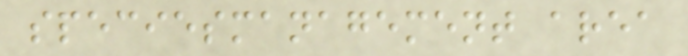speciesmanagement area
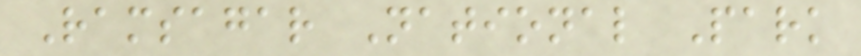Ramsagar National Park
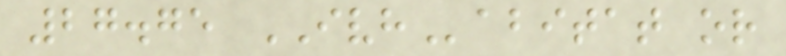27.75 IVHabitat or
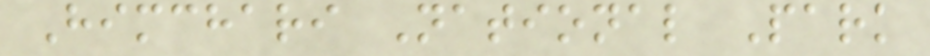Himchari National Park
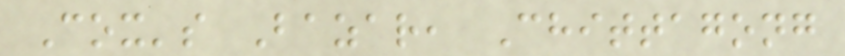Cox's Bazar, Chittagong
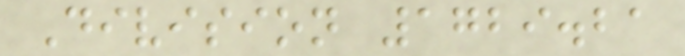Division 1729.21
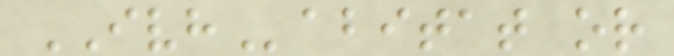IVHabitat or
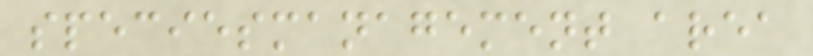speciesmanagement area
